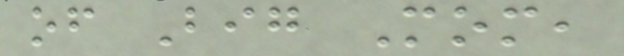of Big Mom,
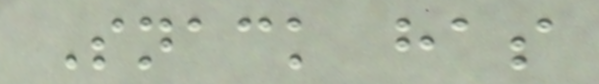Snack has
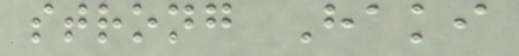strong Haki
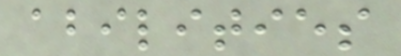abilities
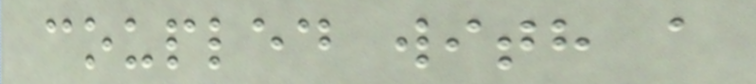coupled with a
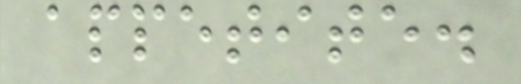appetite.
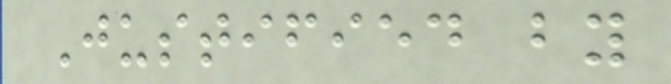Justified by
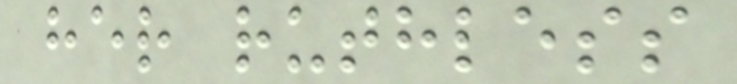her ruthless
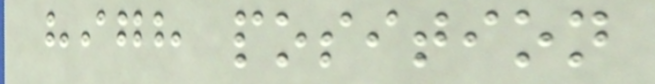high position
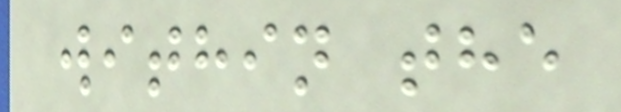within the
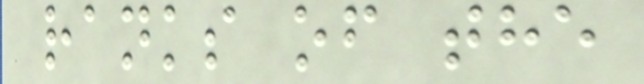ranks of the
